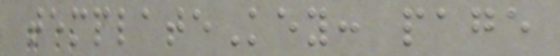templateKey: page
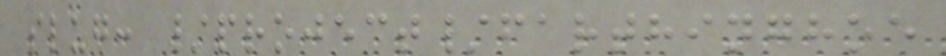slug: /project/farthinghoe
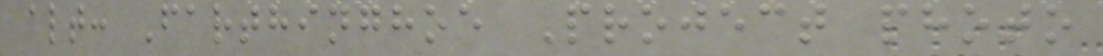alt: Farthinghoe Project photo
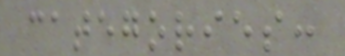categories:
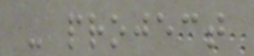- project
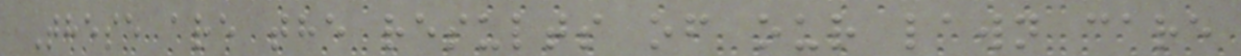These are the results of our lawn care
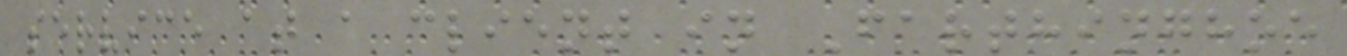service at a client in Farthinghoe
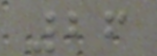26
